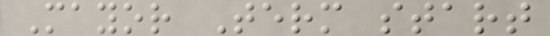Mayor Term start
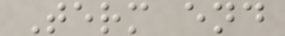Term end
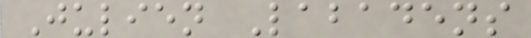Julien Labadens
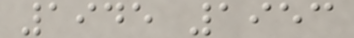1945 1953
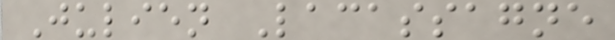Julien Lacassagne
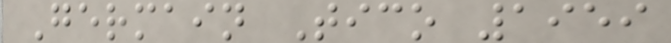Germain Tico 1959
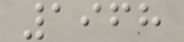1968
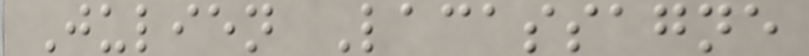Julien Lacassagne
